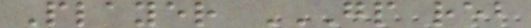Player GP REB
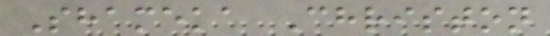Shameka Christon
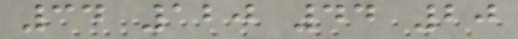34 120 44 20
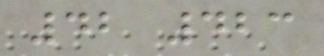42 423
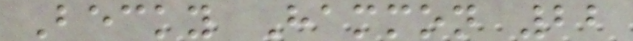Becky Hammon 22
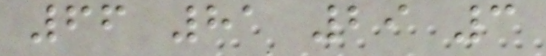66 81 29 3
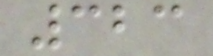323
